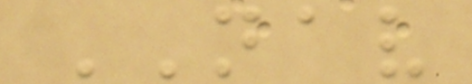NAV
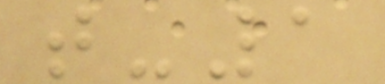t-1
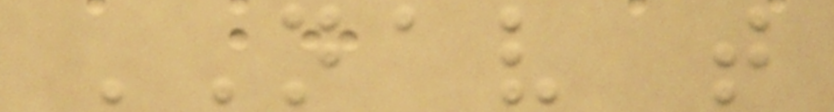NAV t
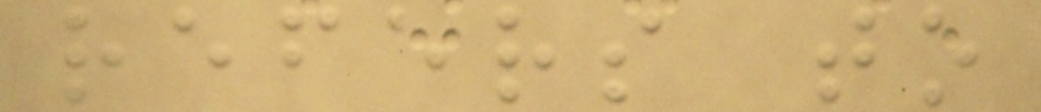refers to
